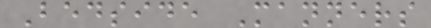Bedside Manners
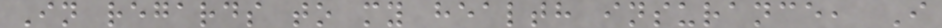In regards to my health insurance, I
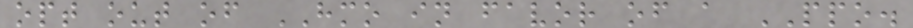opt out of HMO in favor of a PPO.
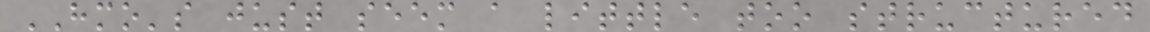HMO's just seem a little too structured
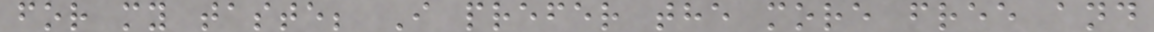for my taste; I prefer the more free and
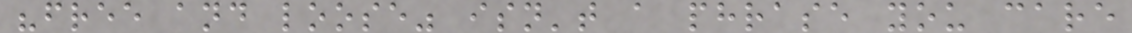"free and loose" isn't a phrase you care
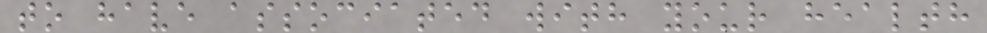to have associated with your health
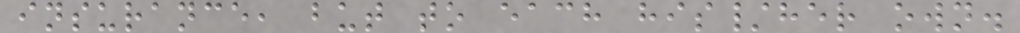insurance, but to each his/her own.
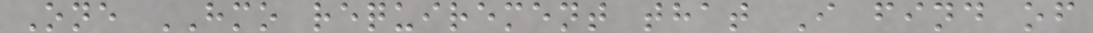One HMO requirement that I find of
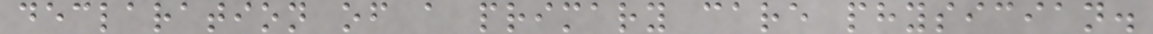declaration of a primary care physician.
